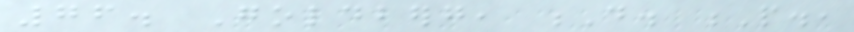76. Goldberg, D. P.,
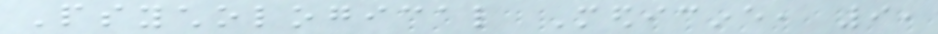Psychological Medicine, 9,
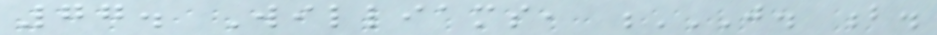77. Williams, J. B.
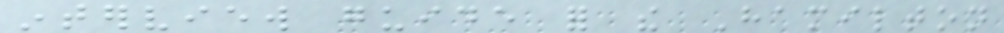interview guide for the Hamilton
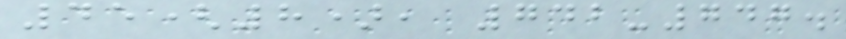45(8), 742-747.
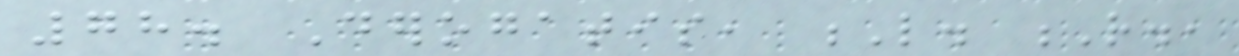78. Derogatis, L. R.,
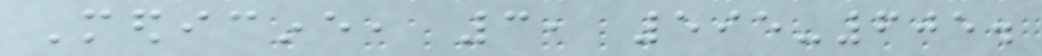Medicine, 3, 595-605.
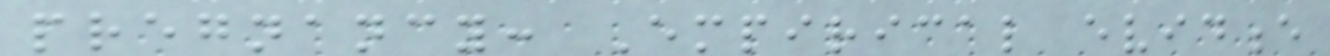pregnancy: Empirical evidence
